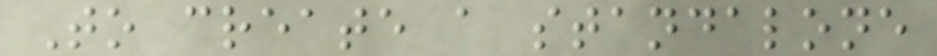To create a standalone
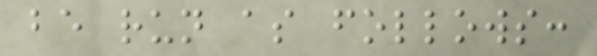be run as follows:
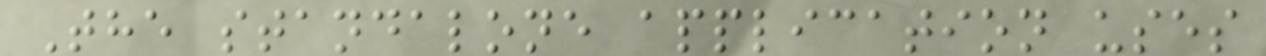The standalone application uses
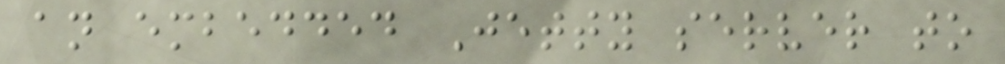an embedded Jetty server to
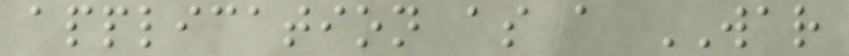application as a WAR
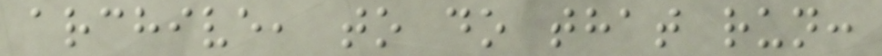archive, to do that run:
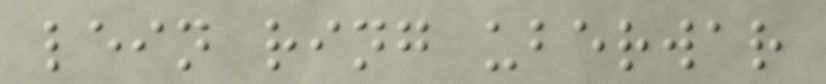lein ring uberwar
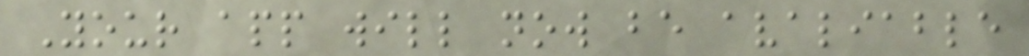Your app will now be avaliable
